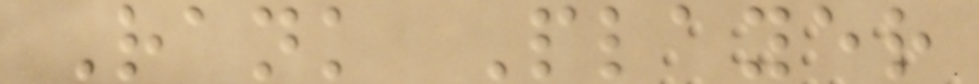Rank Player
